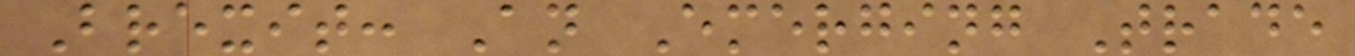Brexit: An Emerging Trade
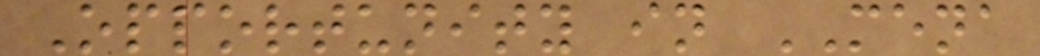Opportunity in MENA
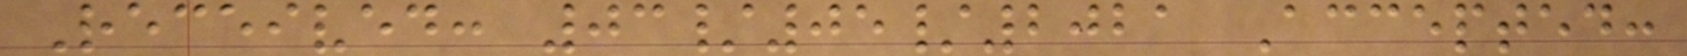Received: 03/05/2021 Accepted:
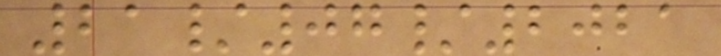21/07/2021
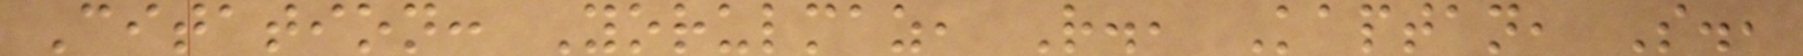Citation: Yorulmaz, R., Kaptan, S.,
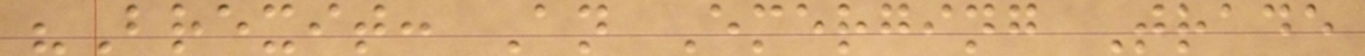"Brexit: An Emerging Trade
